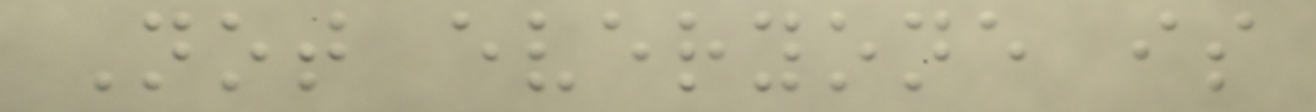Not everyone is
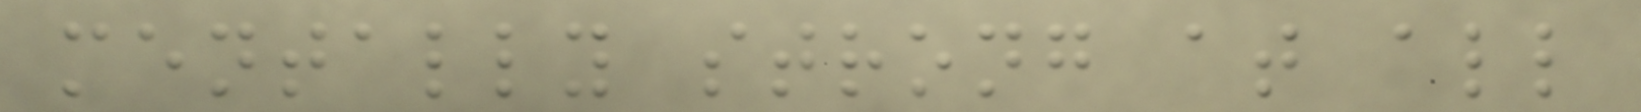mentally strong at all
